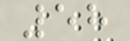58
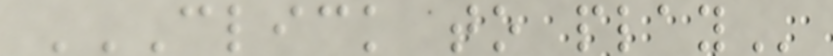CLICK TO PLAY
